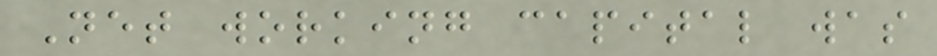Net working capital was
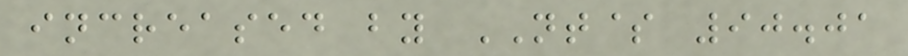increased by NT$ 90.01
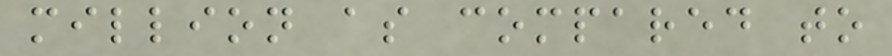million as compared to
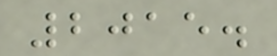2015.
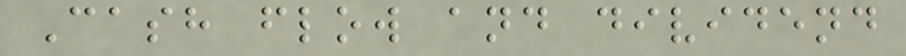Cash flow and dividend
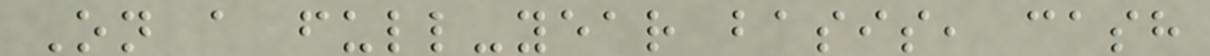On a full-year basis, cash
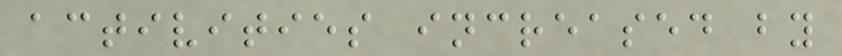activities increased by
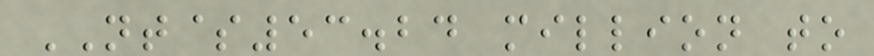NT$53.24 million to
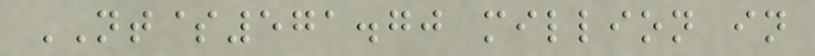NT$571.70 million in
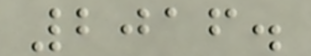2016.
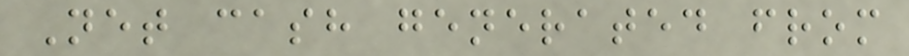Net cash generated from
